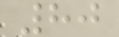80
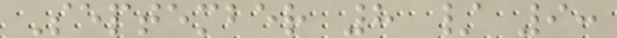September 8 / 9:
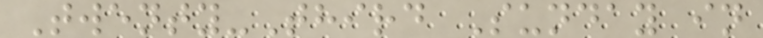Twenty-Third Sunday in
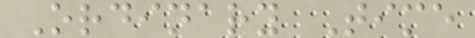Ordinary Time
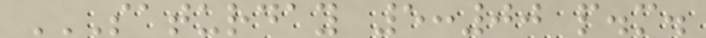SATURDAY 5:00 P.M.
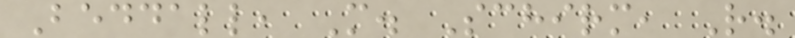Beddall, M. Schirm, R.
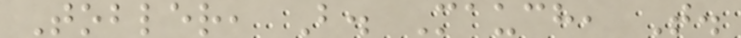Tobler, B. Mauch, T.
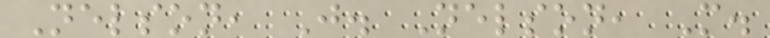Nelson, J. Nelson, M.
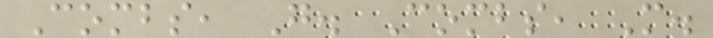Combs, G. Combs, M.
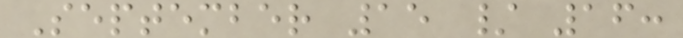September 15 / 16:
